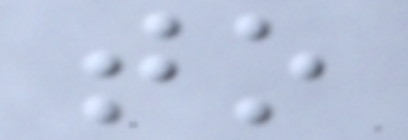to
